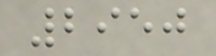2950
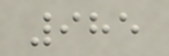985
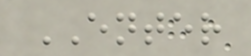ENTER
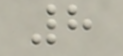8
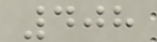408
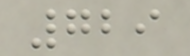729
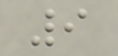9
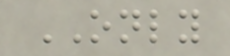ONLY
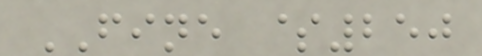FINE $250
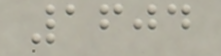1604
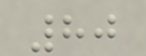80
